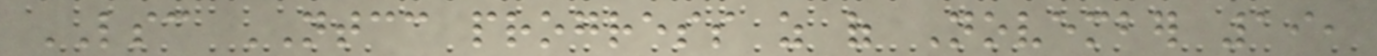LSC NTCC progress as of November 19,
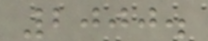2000.
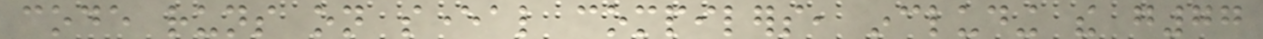code runs on several compilers, including the g77
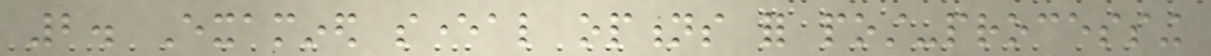2. Examined several options for post-processing
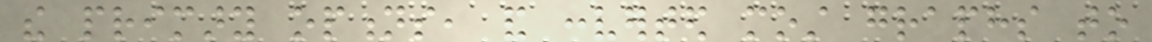the primary options, and converted most graphs to
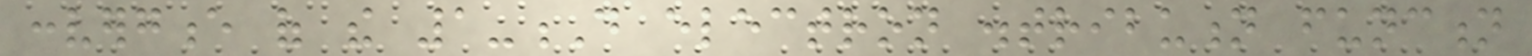convergence of the 1-D electron distribution function
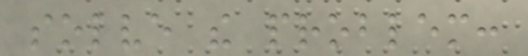solve the problem:
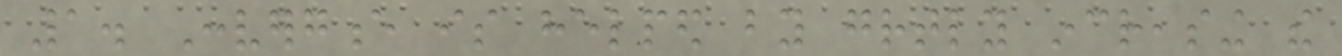1. Convergence is helped by greatly increasing the
